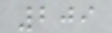209
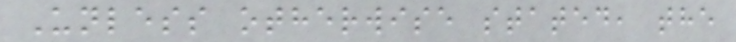Unless otherwise stated, the
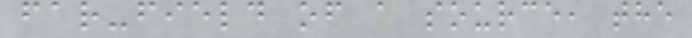far-field of a source, the
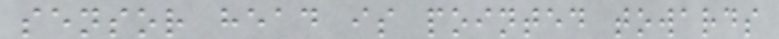sensor head is pointed towards
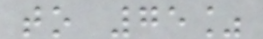to 75%
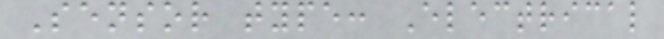Sensor type: Electrical
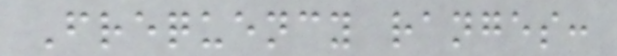Frequency ranges:
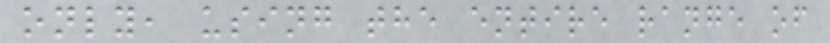only, using the entire range of
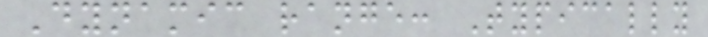Dynamic range: Typically
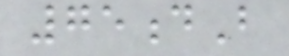75dB
